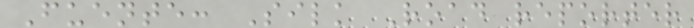Fuente: Silk Road reporter
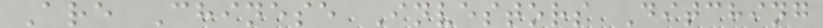Are Chinese Investors Ditching
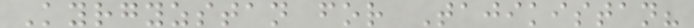Kyrgyzstan for Tajikistan?
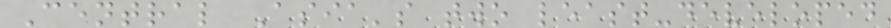Central Asia's two least-developed
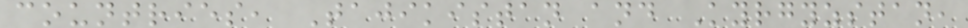countries, Tajikistan and Kyrgyzstan,
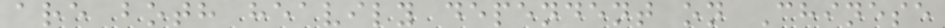are both heavily dependent on Chinese
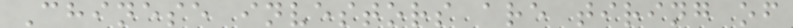Chinese investors are tiring of
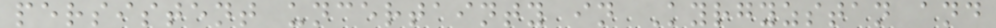persistent uncertainty in Kyrgyzstan and
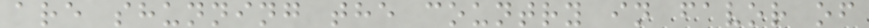are shunning the country in favor of
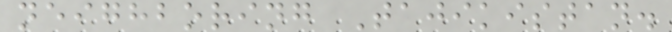neighboring Tajikistan.
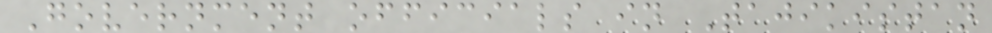Government officials in Tajikistan
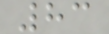83
